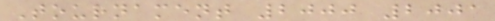Tournament 2000 2001
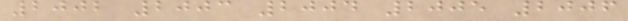2002 2003 2004 2005 2006
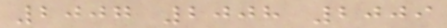2007 2008 2009
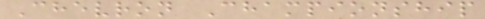Chevron Championship
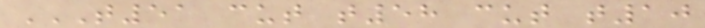T51 CUT T58 CUT T10
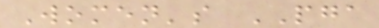Women's PGA
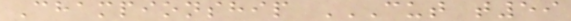Championship CUT T59
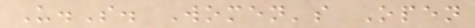U.S. Women's Open
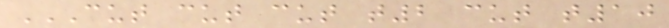CUT CUT CUT T2 CUT T10
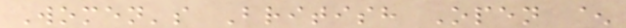Women's British Open ^
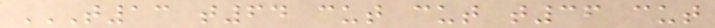T13 T64 CUT CUT T36 CUT
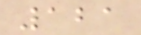121
